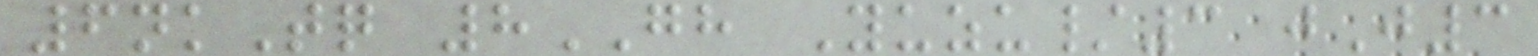6nkTq 8GH Yuzu/3 jJ3
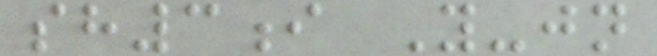sh3i Y-jn
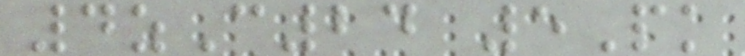4zC24 5Pk
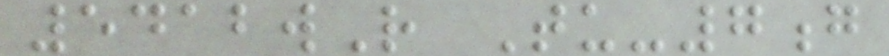5412wR Tu-7g
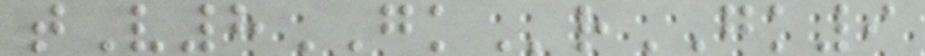tV8GKrGK9
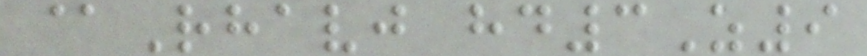@Rhavj hd3Z9
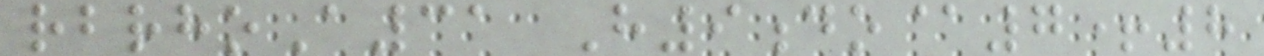rbrhoA31 H9do@7+8
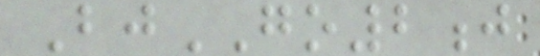BjGO2j
